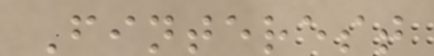Finterest
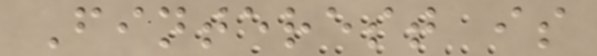Finterest is
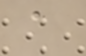a
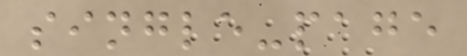single-page
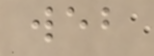web
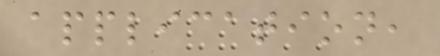application,
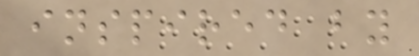inspired by
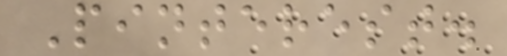Pinterest.
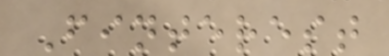Finterest
